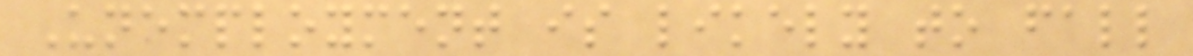Unemployment is likely to fall
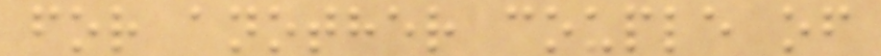for another couple of
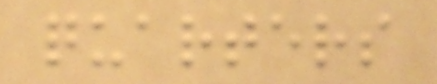quarters
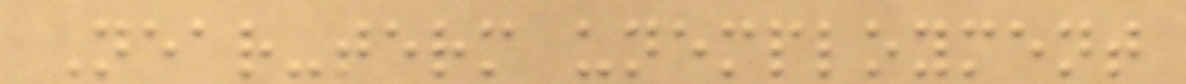Near-term unemployment
